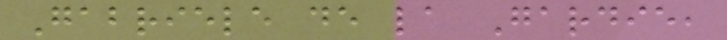Gabriele de la Gardie,
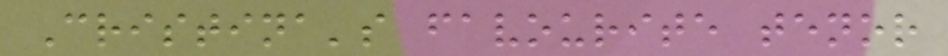Cristina's favourite tenor
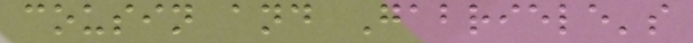cousin and Gabriele's
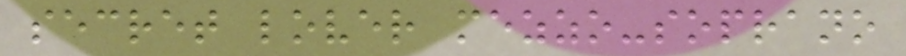secret lover mezzo-soprano
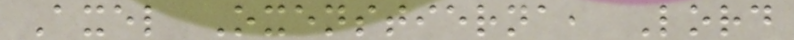Axel Oxenstierna, Lord
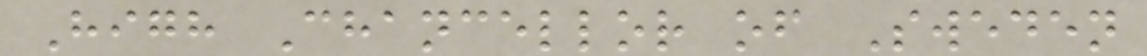High Chancellor of Sweden
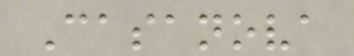Casanova
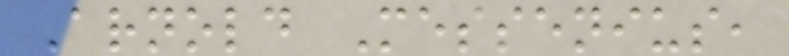Arnold Messenius,
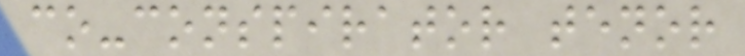co-conspirator tenor
